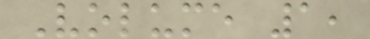Volume 1,
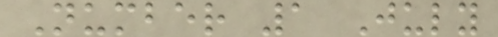Number 1 July
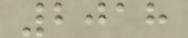2018
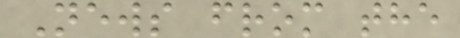News from the
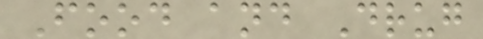Food and Drug
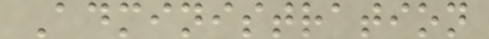Administration
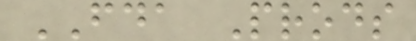FDA Prods
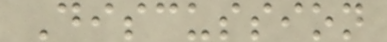Discussion
